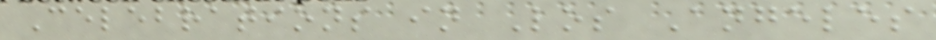Celebrations in Los Angeles
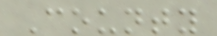County
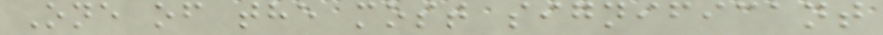One of the most significant
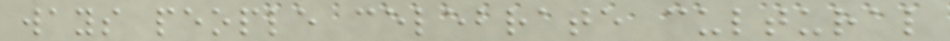ways people celebrate cultural
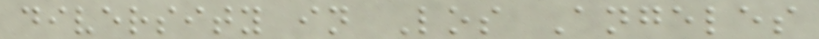diversity in Los Angeles
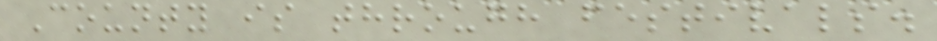County is through festivals.
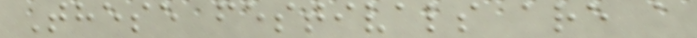These festivals are a
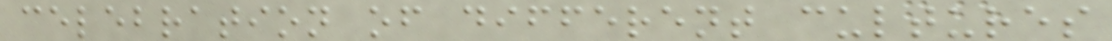celebration of different cultures
